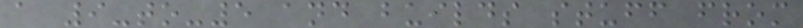a 9-to-5 and builds stuff from
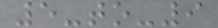5-to-9
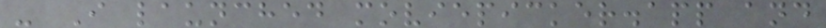- I launched moviepicker.app and
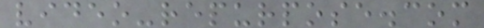video-repurpose.com
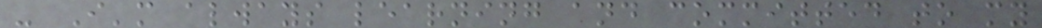- I'm always learning and committed to my
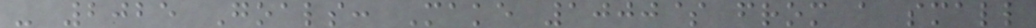- 2025 Goals: Make 1000$ from a small
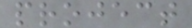project
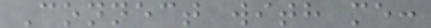Connect with me:
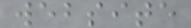website
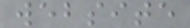website
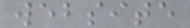website
